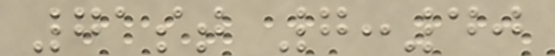71st 7:40
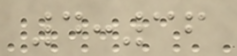4:36
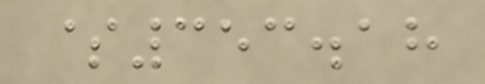$353.18
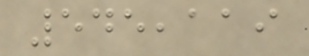545,119
